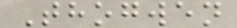Thogwen
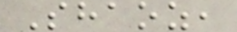Shaoz,
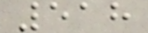518
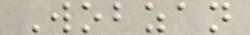Wobzan
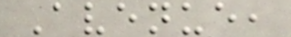Avenue,
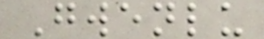Gwenlu
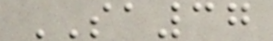SA37
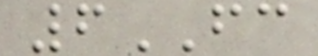6FC
